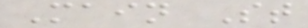Main St
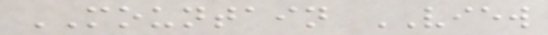MOUNTAIN VIEW
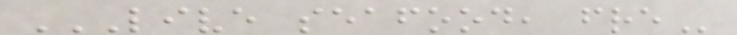LIVE SEAFOOD, FRE
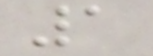1
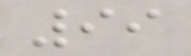99
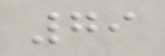79
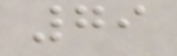79
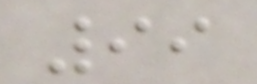99
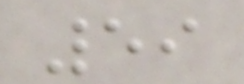59
